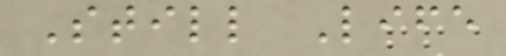Still Life
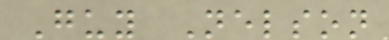Guy Nelson
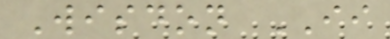Wisdon II
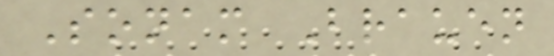Sonam Brauen
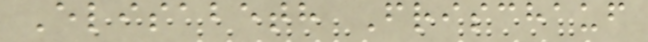Elisabeth Frischauf
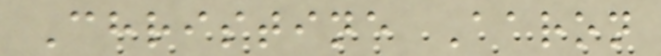Christine Aaron
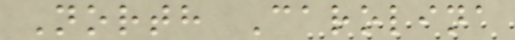North Carolina
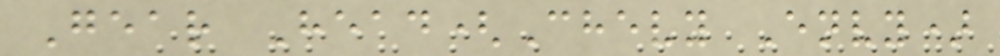Gear Head(Chevy Envy)
